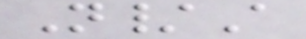N/A
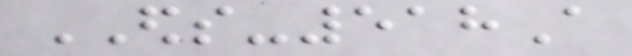EDS-518A
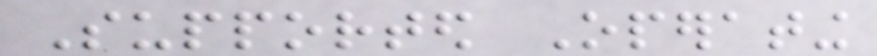Supported Operating
